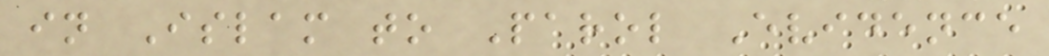in Islam to Parol Evidence
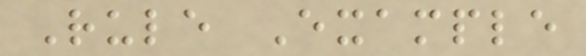Rule Example
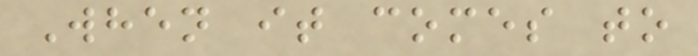When it comes to
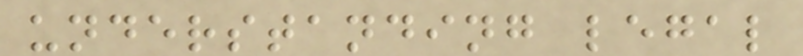understanding legal
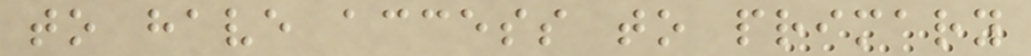to have access to primary
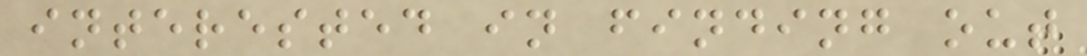interested in finding out
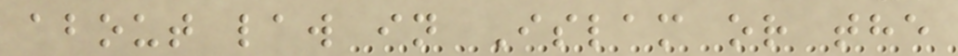about law in Islam or the
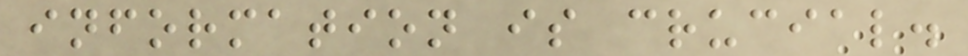information is crucial.
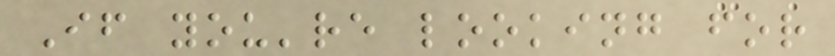If you're looking for
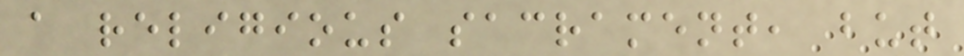a religious sacrament, but
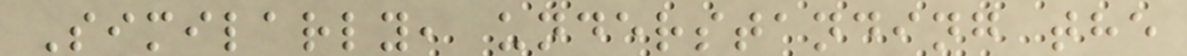Similarly, understanding the
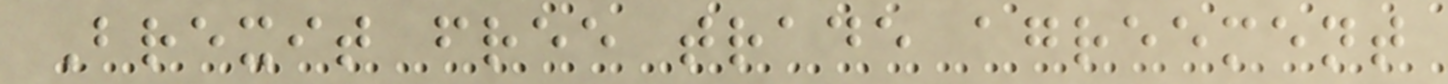Brexit free trade agreement
